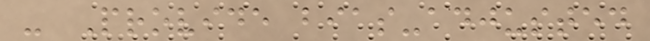- Provide bias-adjusted
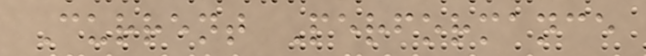Current Performance
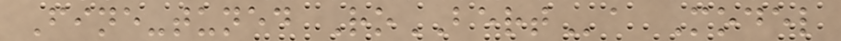Fine-tuned RoBERTa Model
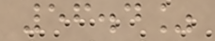56.4%
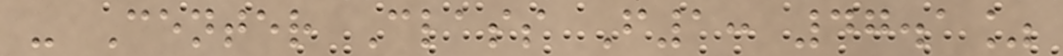- Center Class F1: 47.1%
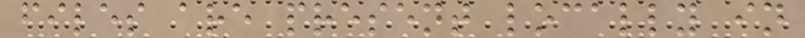files are present locally in
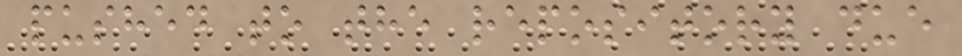pushed to the repository due
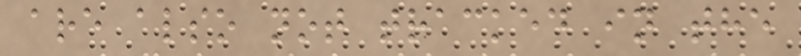are also not tracked in the
